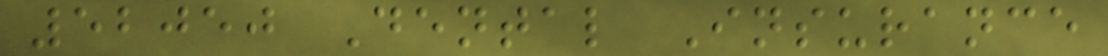52050 Dental Insurance
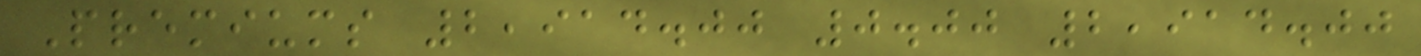Premiums 2,914.00 0.00 2,914.00
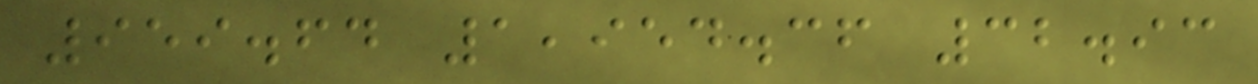959.64 1,954.36 32.93
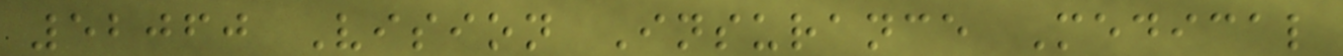52060 Vision Insurance Medical
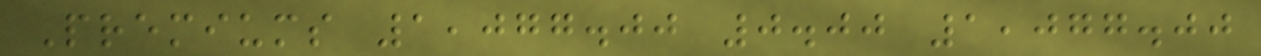Premiums 1,077.00 0.00 1,077.00
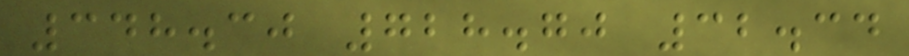348.30 728.70 32.34
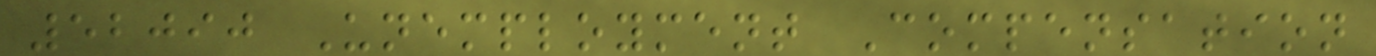52090 Unemployment Compensation
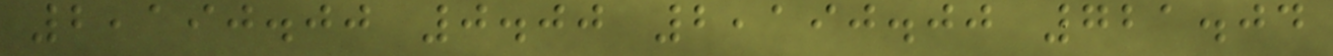2,190.00 0.00 2,190.00 721.04
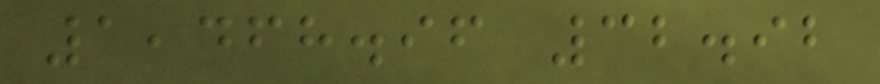1,468.96 32.92
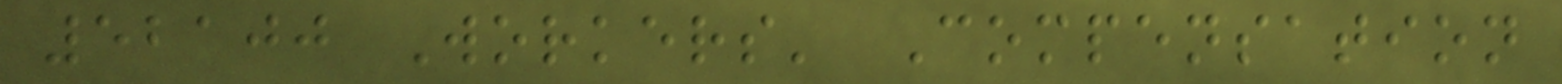52100 Workers' Compensation
